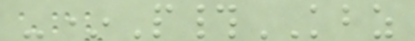-*P#KBZ
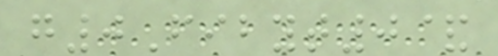g0Fibyt0&
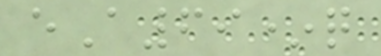eA69*q
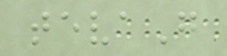tevaG
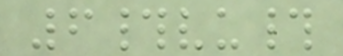6#vu#
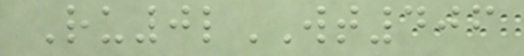Ru0lWT406
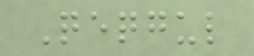Qeqgul
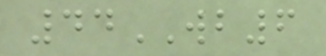44WB6
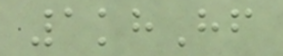1khHf
